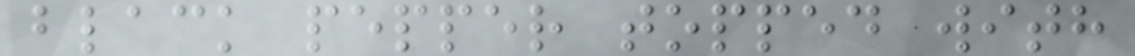black pepper topped with
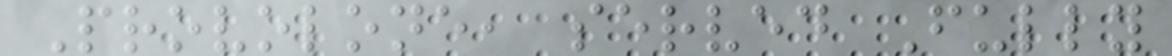Provolone, served Fully
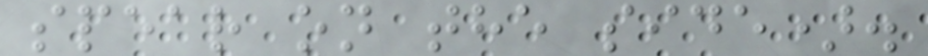spear on the side).
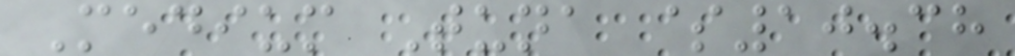Medium Tuna $10.38
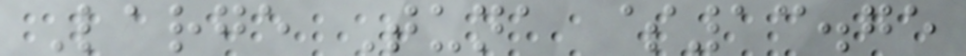Large Tuna $13.75
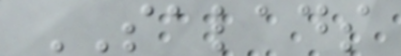SALADS
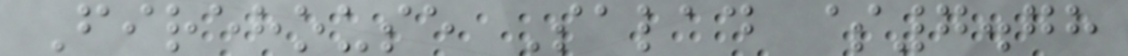Firehouse Salad $7.78
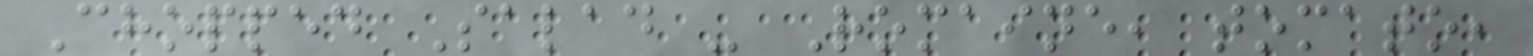Chopped Salad - Romaine, tomato,
